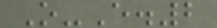O-E.2
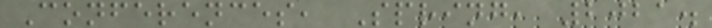Conferences, Spring, 2021.
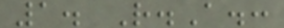1. R.A.:
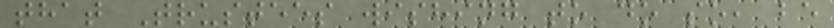that Trustees wishing to do so, be
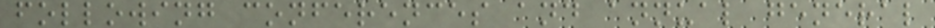following conferences and annual general
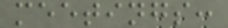meetings:
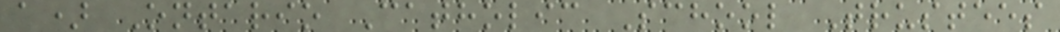a) Ontario Catholic School Trustees
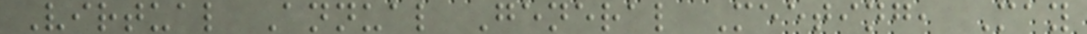Virtual Annual General Meeting, May
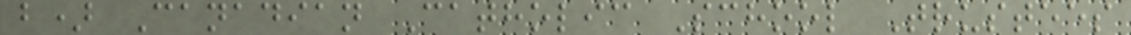b) Canadian Catholic School Trustees
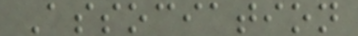Association
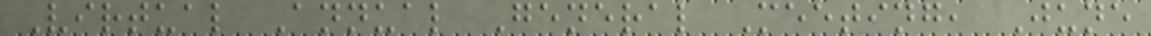Virtual Annual General Meeting, June
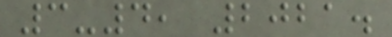3-4, 2021.
